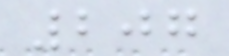207
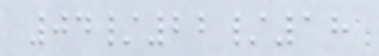04/22/18
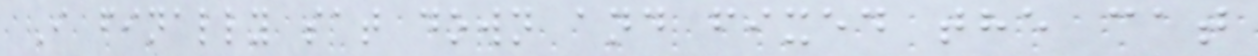I finally sat down and fixed the cat
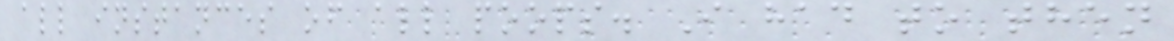all instances of all poops. I had to then
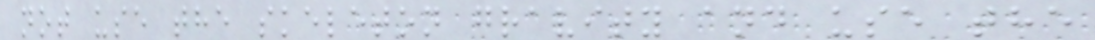not use the skeleton gravity and use the
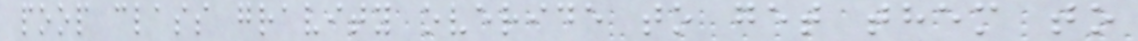poop class gravity overide to get them to
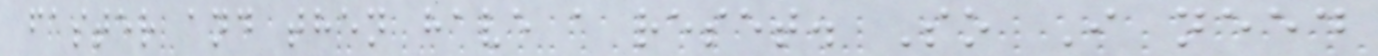faster and then have a reset. So I need
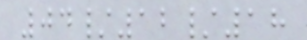04/12/18
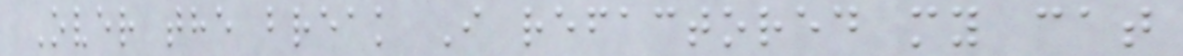Over the break I refactored my cat
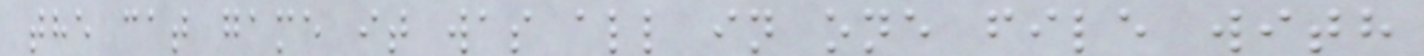the cat game it was all in one file with
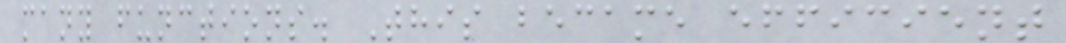many functions. This became efficient
